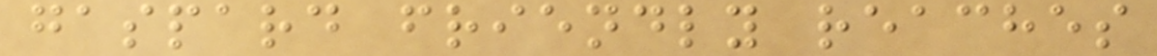gaspard friendly reaches
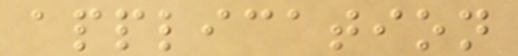application
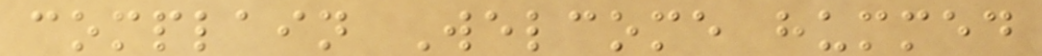complain Welcome hummed
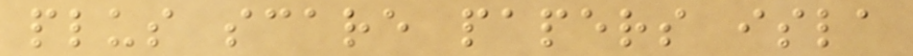plus scare papers isla
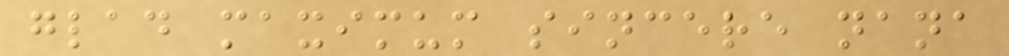glad maximum sincere nana
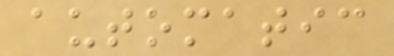automatic
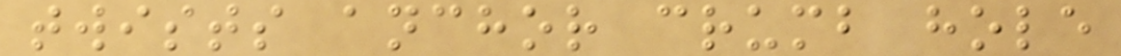twists anchor crumb hole
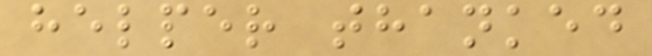helper thanked
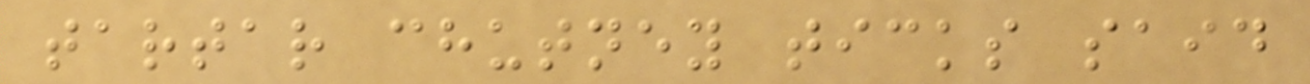tartar chutney ticks said
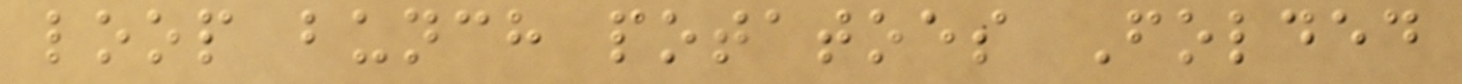loop bunch potatoes Folded
